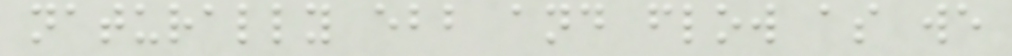naturally ebb and flow as we
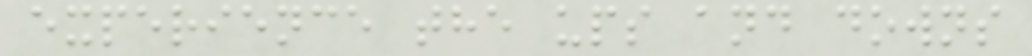experience the ups and downs
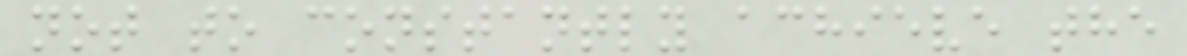not to constantly achieve the
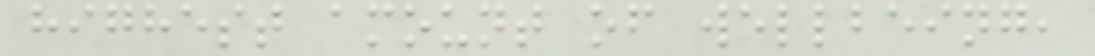highest amount of wellbeing,
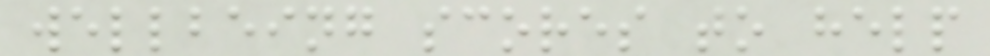wellbeing scores to help
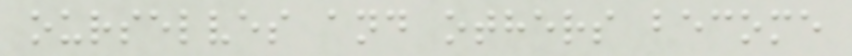ourselves and others become
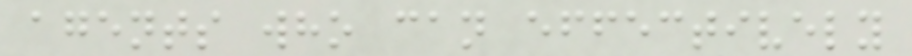agents who can effectively
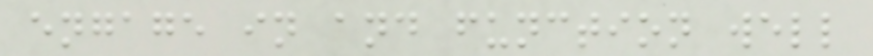engage in and function well
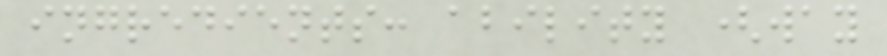ingredients: ability (way
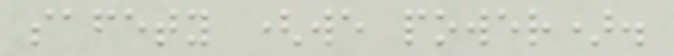safety (we power).
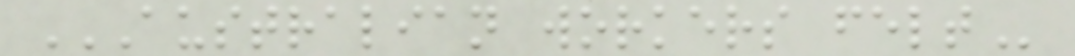AUSTRALIAN WORKERS FELT
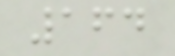164
